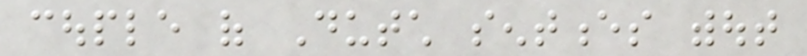couple of Dutch sentences without
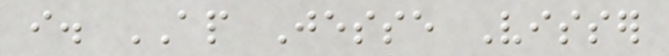i. AP Jesse Visser
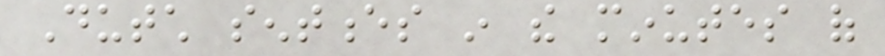Dutch sentences in the minutes of
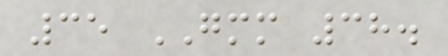35 GMM 38.
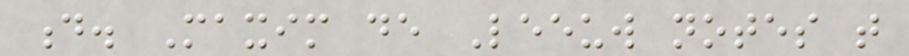d. Maxim de Leeuw notes that
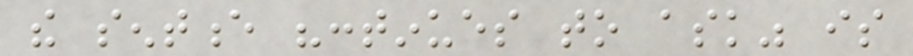the sentence "continues to ask" is
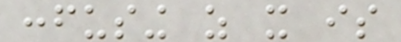confusing as it is
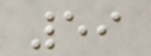59
